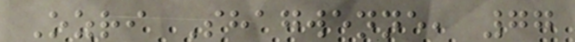Ozri Shagwenne, 77
